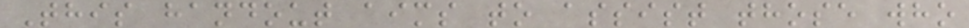This handout aims to assist those who
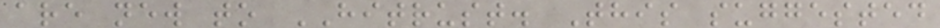are new to HITRUST. This suggested
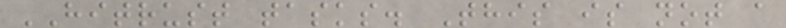HITRUST tasks. This is not a
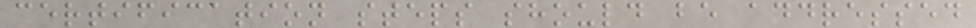certification steps should be addressed
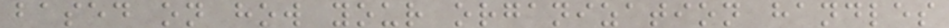based on how your organization handles
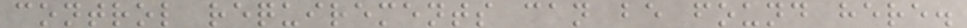control requirements can be found here.
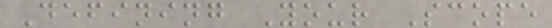Defining Your Scope
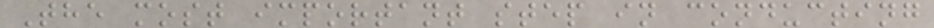The most important step in conducting
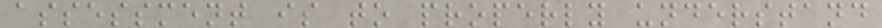assessment is to properly understand
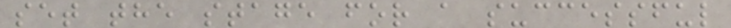set the stage for a successful
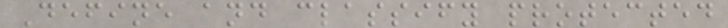Define and classify protected
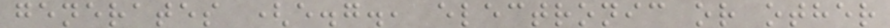generates (e.g., electronic or other
